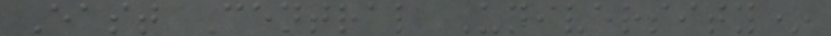East Central University*
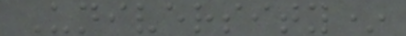University*
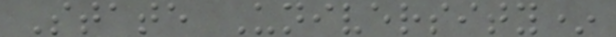State University*
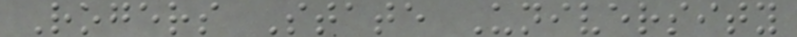Rogers State University
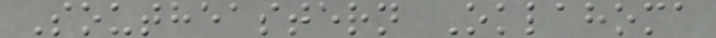Southeastern Oklahoma
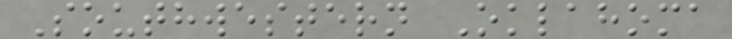Southwestern Oklahoma
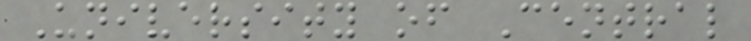University of Central
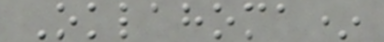Oklahoma*
